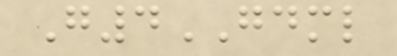G4GDML
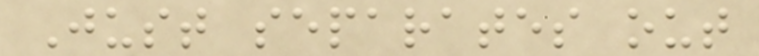Just separates out
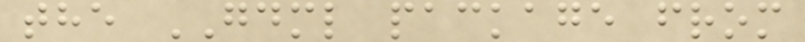the GDML package from
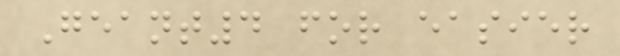Geant4 for easier
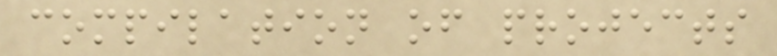compilation of projects
